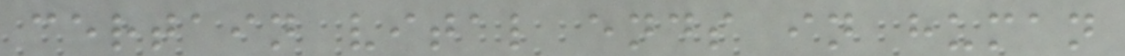certain vital ends in human
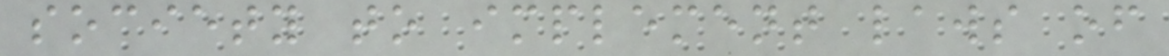society to implement laws of
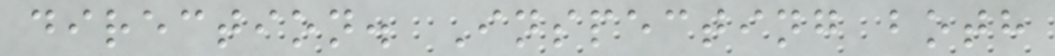direction. Inspecting both
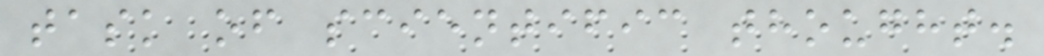task of scientific thought.
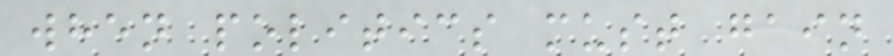when politics must gain
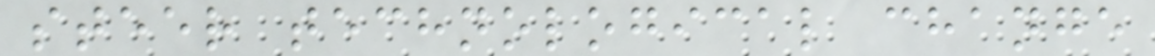steer technological change
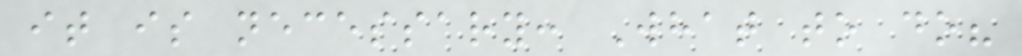it is necessary: What to do?
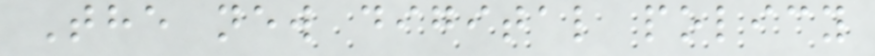The new digital policy
